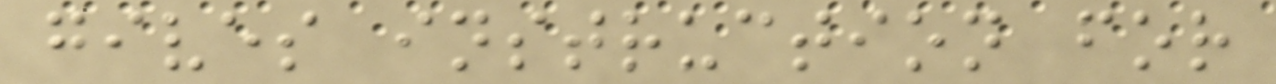gives instruction for
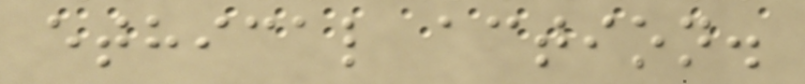ethical action.
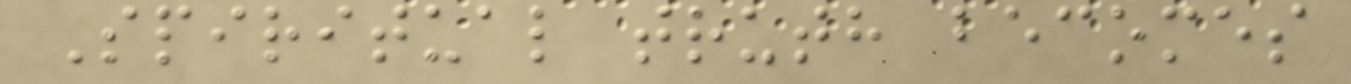Spiritual truth becomes
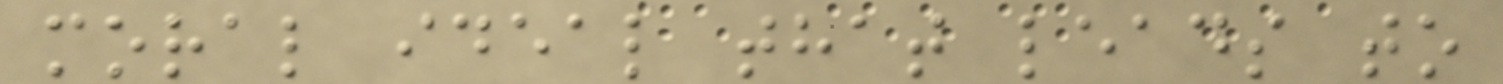moral ideal that leads to
